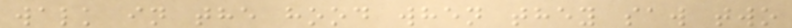walk in the hood when they saw two
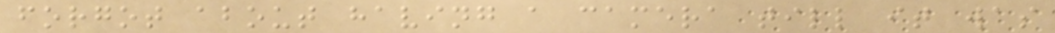forgot about having a camera till it was
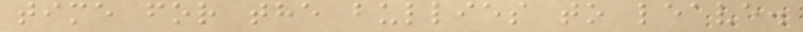time for the bullies to leave.
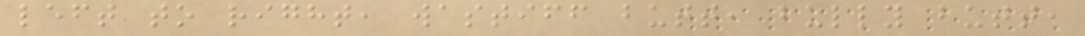left to right, wastiff butt, bully butt,
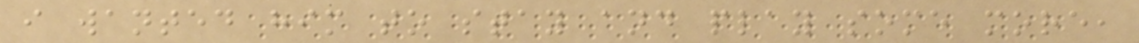i wanted him to stay and play some more,
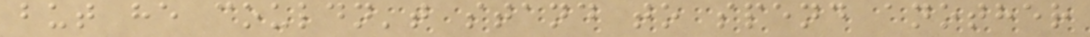but he couldn't stand to spend another
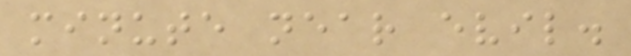minute near evil.
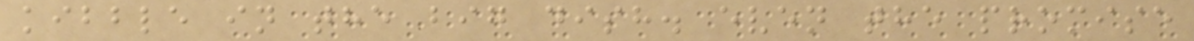kibble in the big dish. even the promise
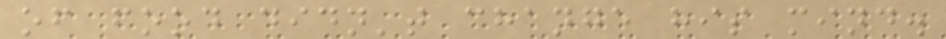of food didn't change his mind.
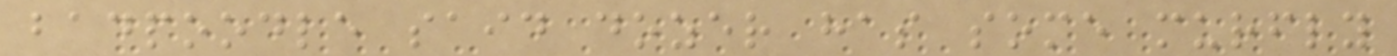badpoodle said dozer has some murfly
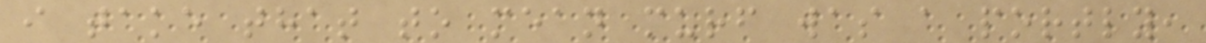i take that to mean murf was a portly,
